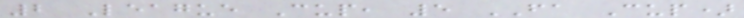2 League Cup, 5 FA Cup)
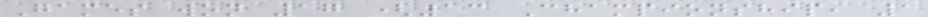Games won 17 (13 Championship, 1
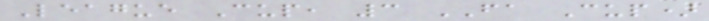League Cup, 3 FA Cup)
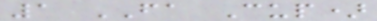1 FA Cup)
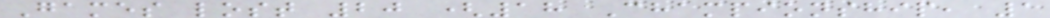Games lost 20 (18 Championship, 1
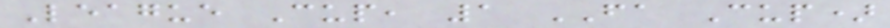League Cup, 1 FA Cup)
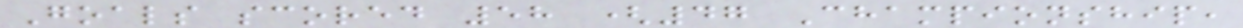Goals scored 58 (47 Championship,
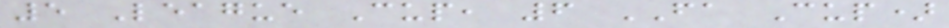5 League Cup, 6 FA Cup)
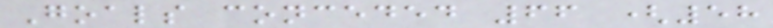Goals conceded 66 (58
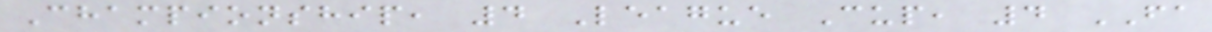Championship, 4 League Cup, 4 FA
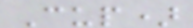Cup)
